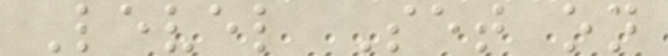Level Set on
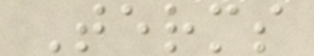Terms
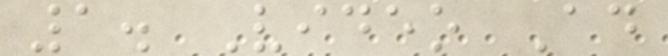1. Video Ad
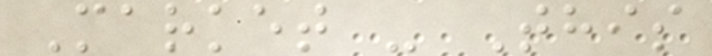Market - This
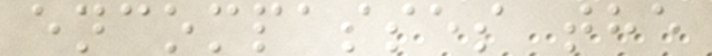encompasses the
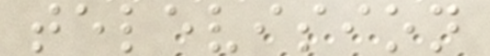television
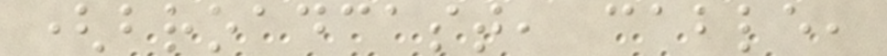(broadcast, cable,
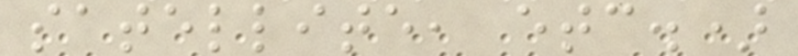satellite, etc.)
